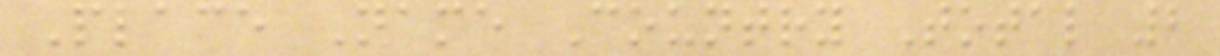Place Name Country Total 2
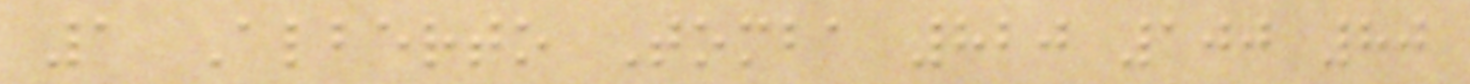1 Alberto Tomba 820 100 80
